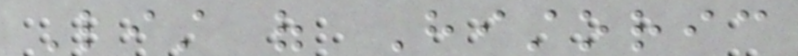List of Historic
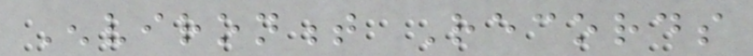Environment Records
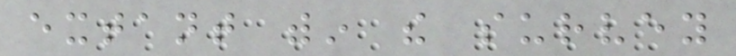extant within the survey
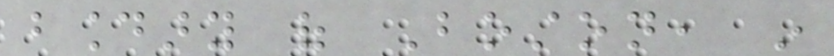boundary of Boston, in
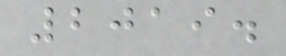2019.
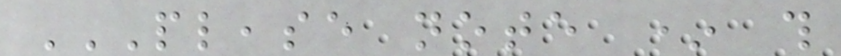PLEASE NOTE * THIS
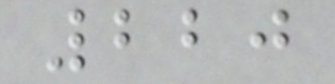220
